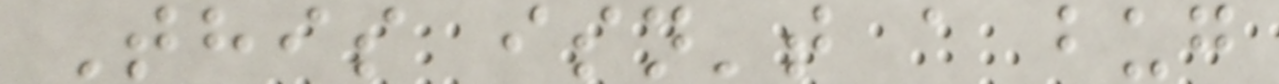This isn't a bug
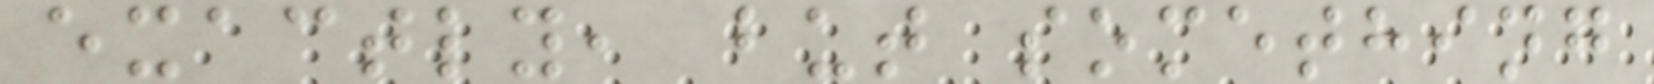exactly, but something
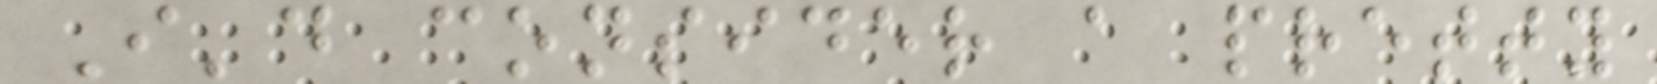I'd consider a pretty
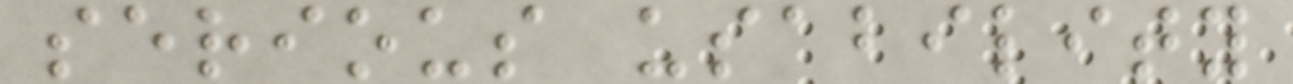serious usability
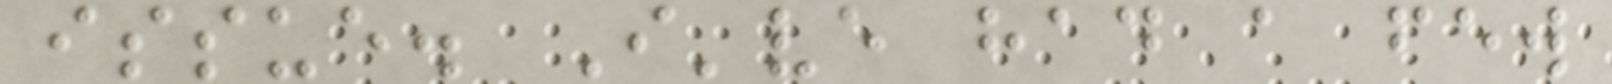issue. I've had a few
